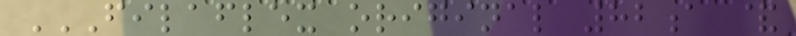FILAFLEX ORIGINAL 82A &
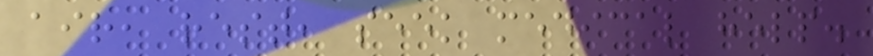air, rest, seek medical help.
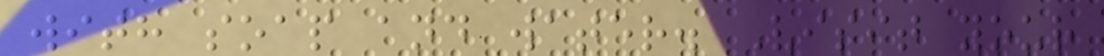with soap and water. Visit your
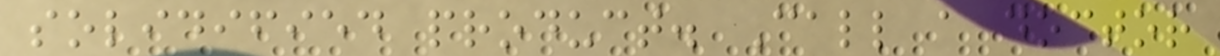solidified product. Call a doctor
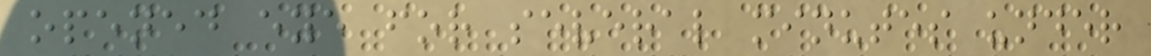opened eye for several minutes under
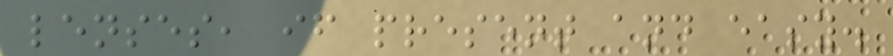lenses, if present and easy.
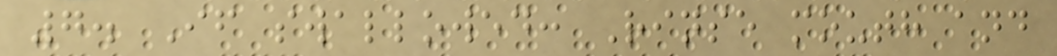7. If swallowed: Rinse mouth and
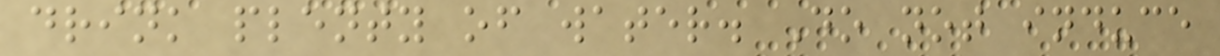drink plenty of water. Do not induce
